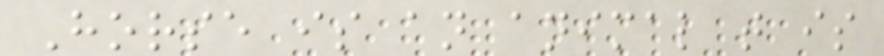Horse is an animal that is
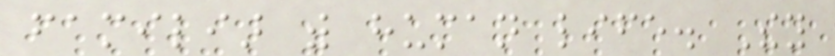familiar with human life. They
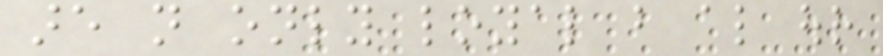are not only loyal but also our
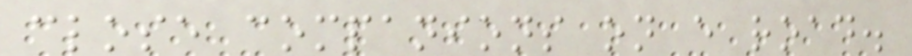close companions on every road.
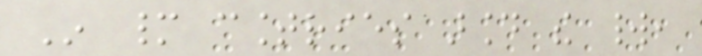In many countries around the world,
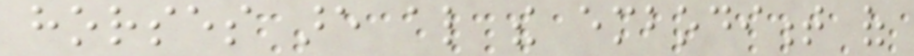horses are also the embodiment of
